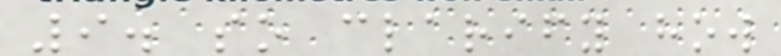9. so clarify how
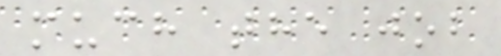much the job
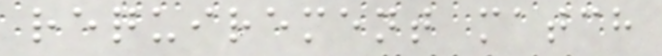requirement match
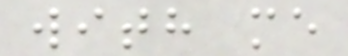with me
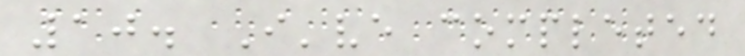10. I've completed
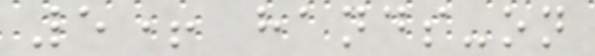5+ hands-on
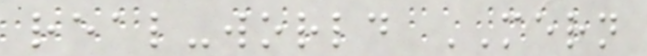real-world MERN
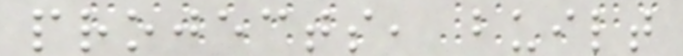projects, built
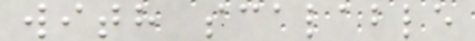with scalable
